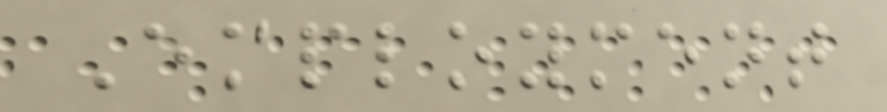Employment
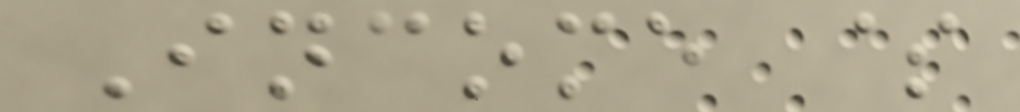Income $
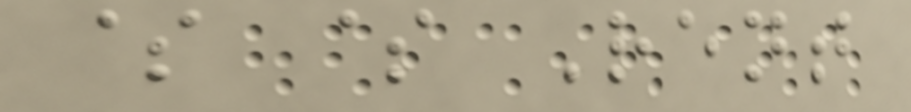$ $ Rent
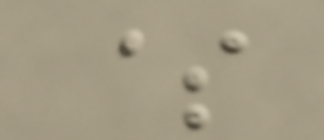$
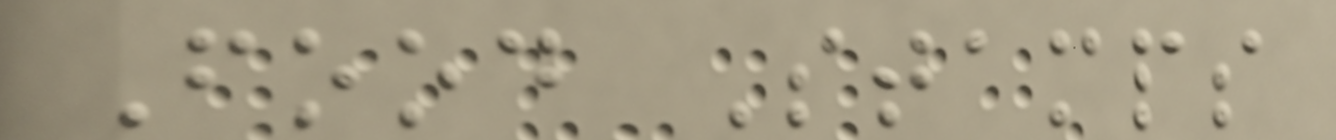Food Stamps
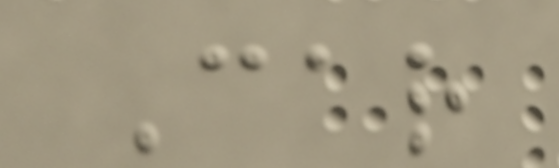Car
